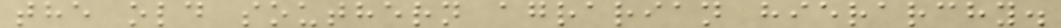the old southern agrarian hierarchy.
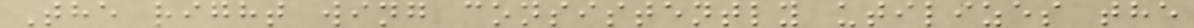The right wing consistently utilizes the
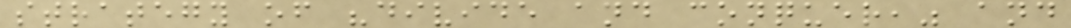strategy of "divide and conquer," and
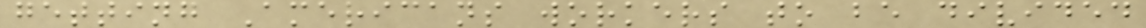getting Americans workers to be divided
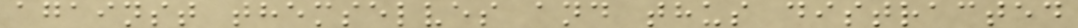against themselves and thus distracted
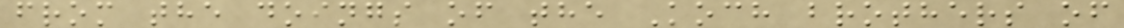from the doings of the Koch brothers of
